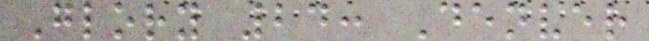Glory 24: Denver
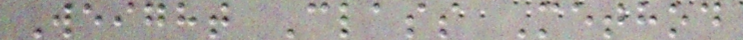Weight Class Method
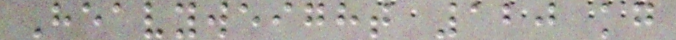Heavyweight 120 kg
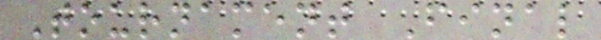Tournament Final
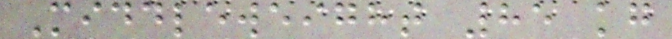Middleweight 85 kg
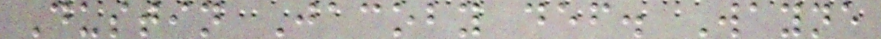Dustin Jacoby def. Wayne
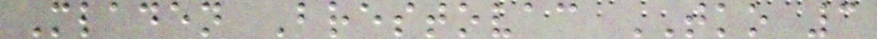Mladen Brestovac TKO 3
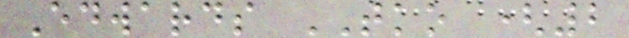Edwards TKO (2
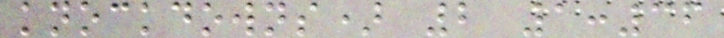knockdowns) 2 1:36
